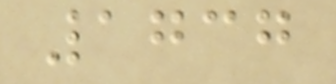1737
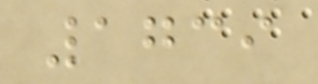1739
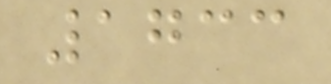1733
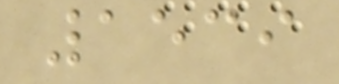1539
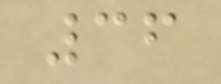36
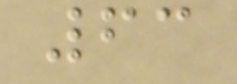63
